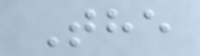The
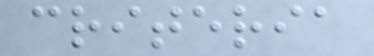criteria
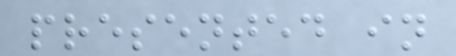presented in
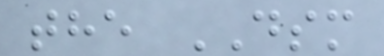the DSM
